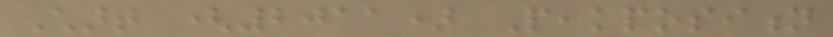Chart (2011) Peakposition
